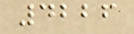4226
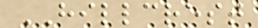HILLCREST
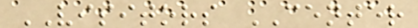VISITORS CENTER
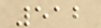512
